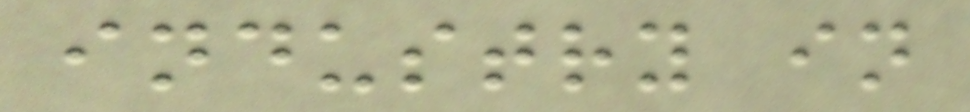industry in
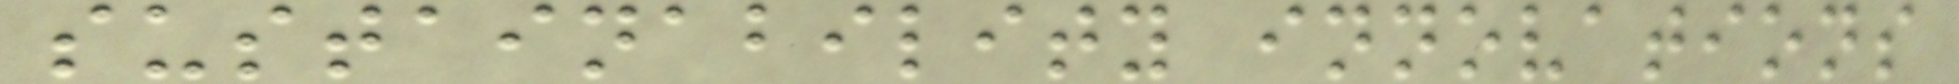sustainability innovations
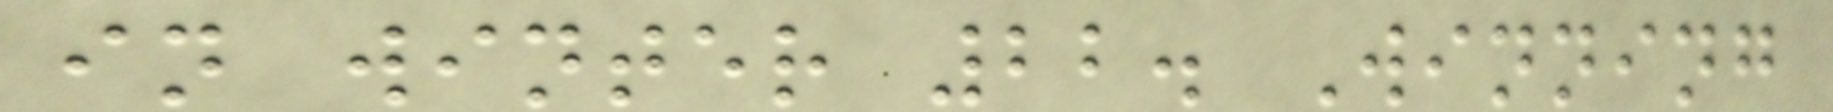in winter 22. Winning
